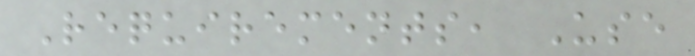Requirements, Use
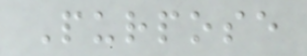Purpose
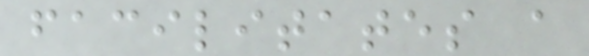facilitates a
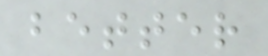better
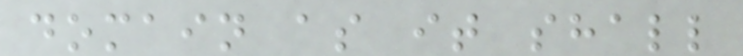domain as it shall
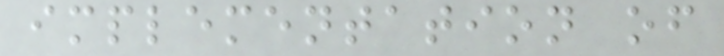implementation of
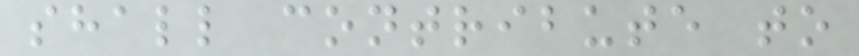shall contribute to
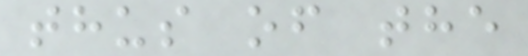thus of the
